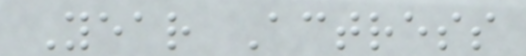Year Actress
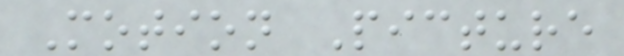Motion Picture
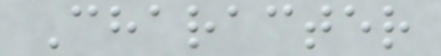Character
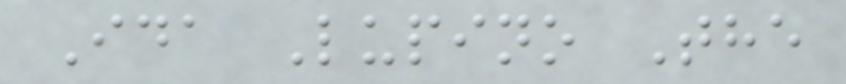Ida Lupino The
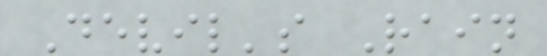Devil's Rain
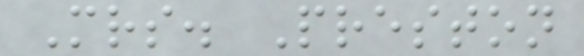Mrs. Preston
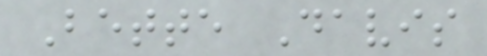Bette Davis
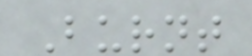Burnt
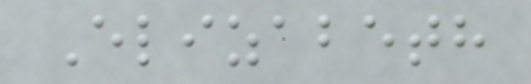Elizabeth
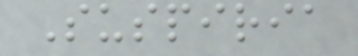Suspiria
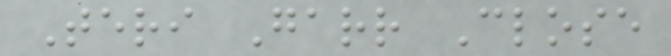Teri Garr Close
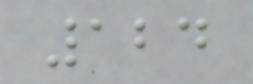124
